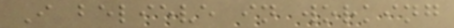I believe in working
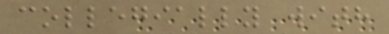collegially with
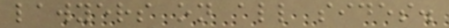lawyers on all sides.
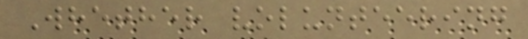Whether volunteering
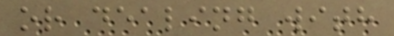or dealing with
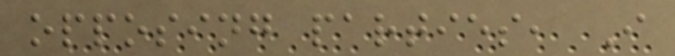opposing parties, I
